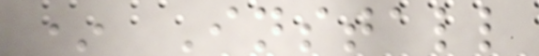* Install
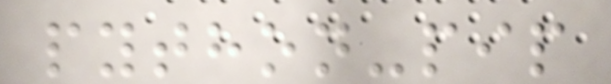python-pip
